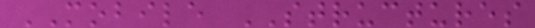MOBILE STRUCTURES
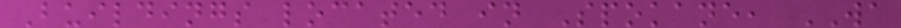Buildings located in Spokane, WA
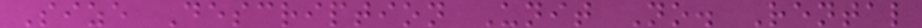Size Description Unit No. Rental
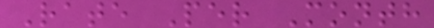Rate Per Month
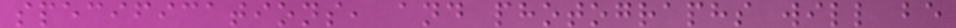specifications, and photographs will be
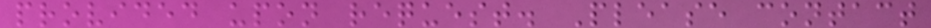provided upon request. Please contact
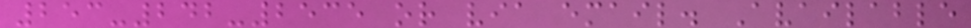253-242-2535 or via email. Available
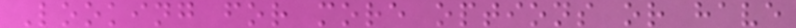Looking for more options or have
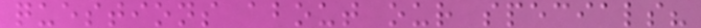questions about our specials?
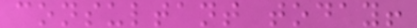consultant today!
